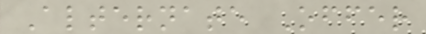Alternate Offer
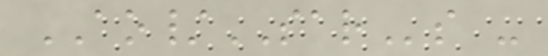AO/SARs -
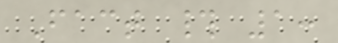Fact # 1:
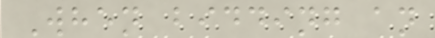When bidding an
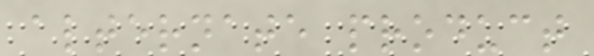alternate product
